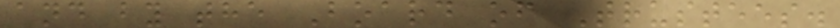and by the Board of Trustees.
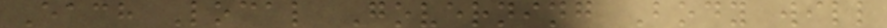Each Local Governing Body will
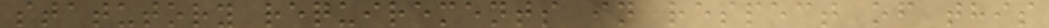statutory requirements in respect of this
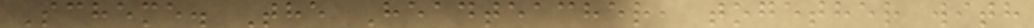Scheme. The Headteacher, together with
